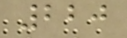220
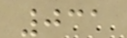031
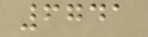6741
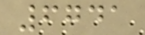6741
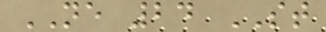NE 24 ST
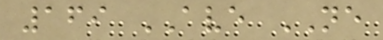169 AVE NE
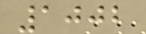1002
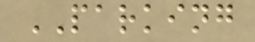PARKING
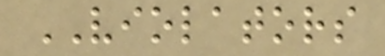VIOLATORS
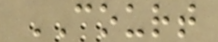COURT
